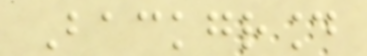Background
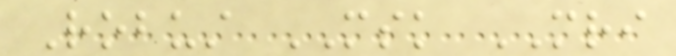Robust MSK MRI
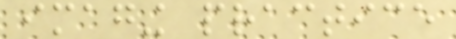imaging practice
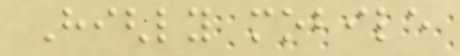Highly mobile
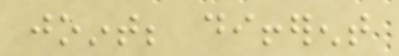joint; different
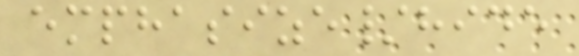emphasize/hide
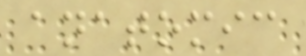anatomic
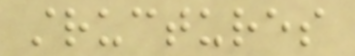structures
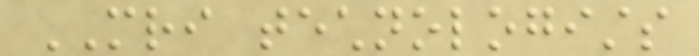MRI technologists
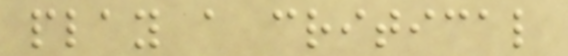play a critical
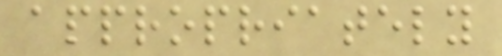appropriately
